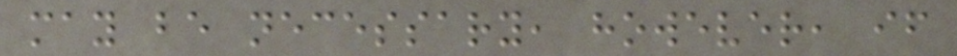may be necessary, however, if
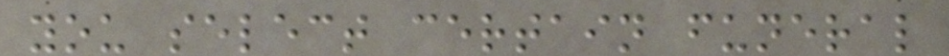you select certain funeral
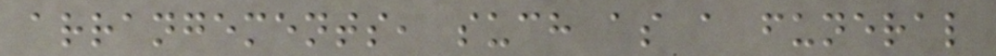arrangements, such as a funeral
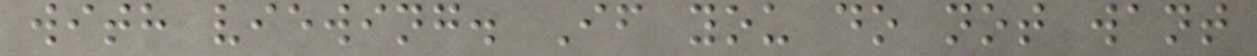with viewing. If you do not want
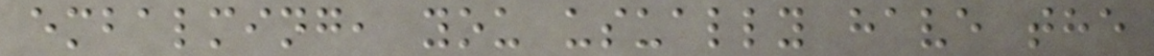embalming, you usually have the
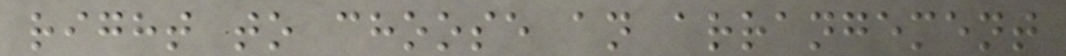right to choose an arrangement
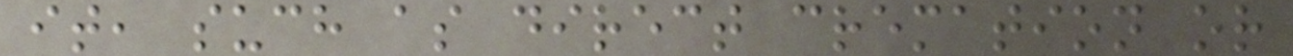it, such as direct cremation or
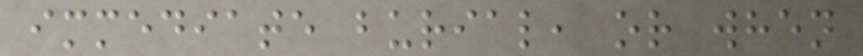immediate burial, or when
